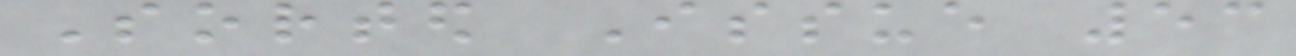Sorted Issue 53
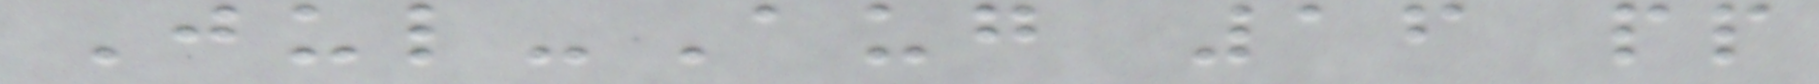Jul-Aug 16 pp
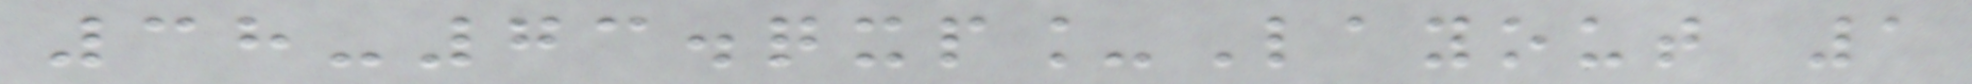38-73.qxp_Layout 1
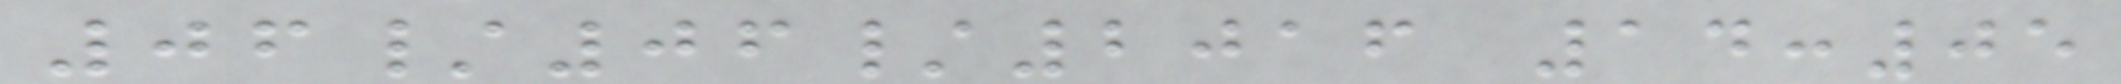06/06/2016 14:05
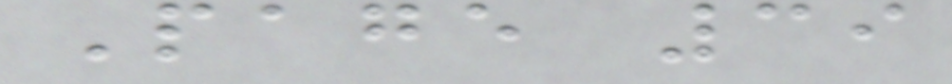Page 39
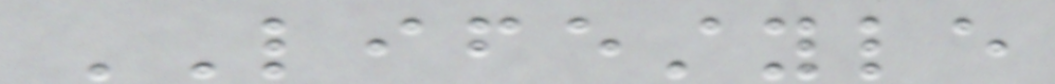LIFESTYLE
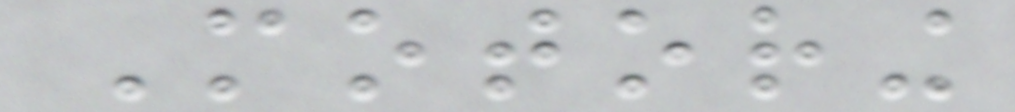Motoring
